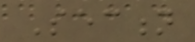Section
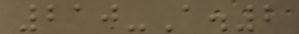210-A.2
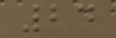24
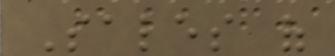Sales of
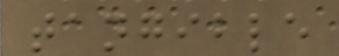tangible
